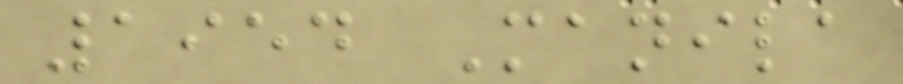1954 Manila
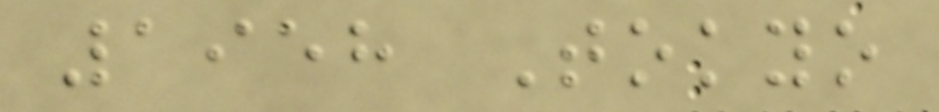1958 Tokyo
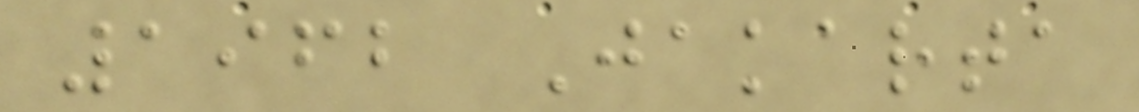1962 Jakarta
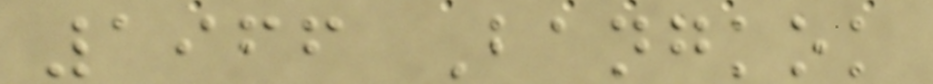1966 Bangkok
